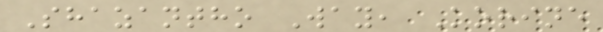Shazantho Way, Korine
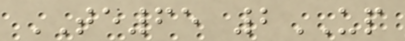TE65 2UP
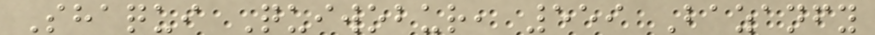Shaqui Quiwobur, 559 Bazanfy
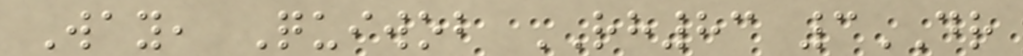Way, Quiwob RH83 3DR
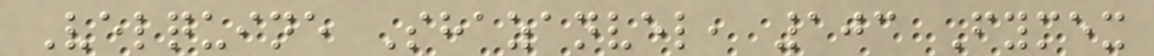Velquine Shazanvel, 103 Fymex
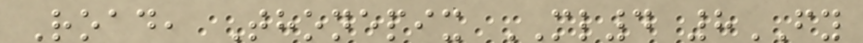Road, Thonepix ML4 8FY
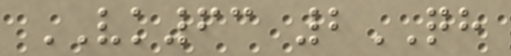VK63 2QH
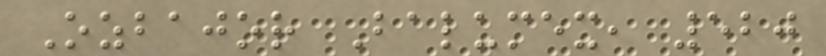Ozbajor Balumex, 520
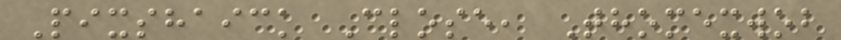Pixshaick Close, Thomexwob
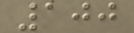100
